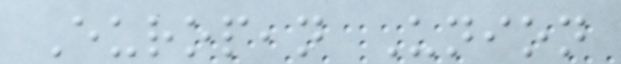European Union
